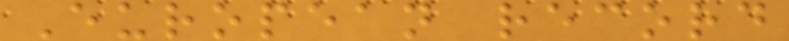European record
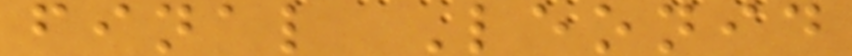final Leonid
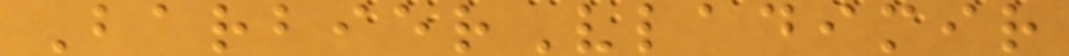BarbierVladimir
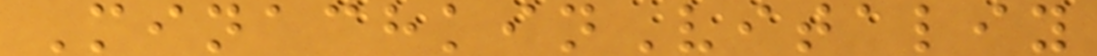MinachkinVitaliy
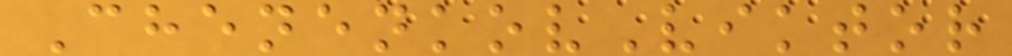ChenenkovViktor
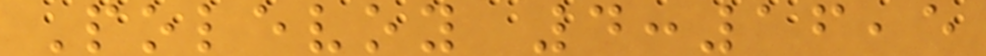Polevoy 4:16,5
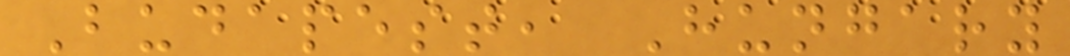Budapest, Hungary
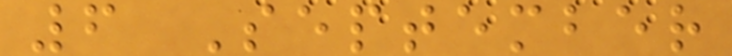6 September
